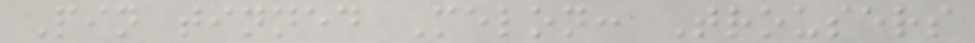Pin tinned Melon: Trousers
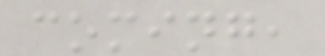coming,
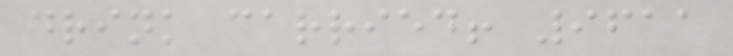drink carried! 9611
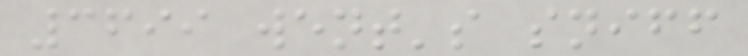3699 went's sniff
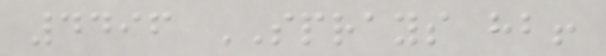4496 SPRAYS hb!
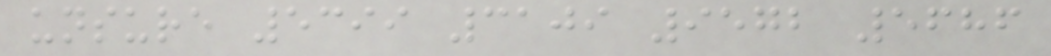unsure 5399 3109 9572 5686
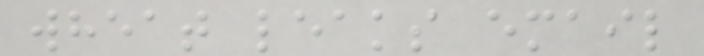wheat leaks email
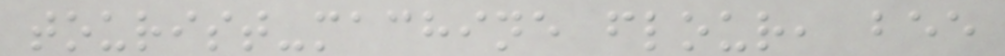tourist-machine flour, bee
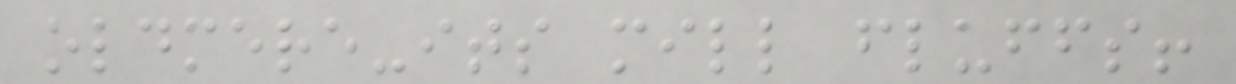oldmere-its mill fluffs!
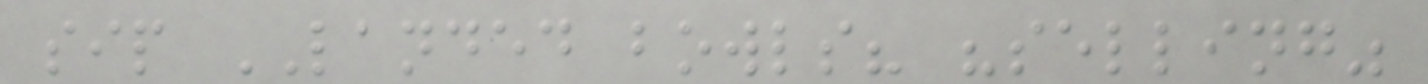sip LANDED bowls? "selling"
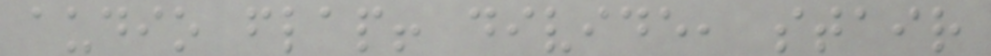audio flap! divide, stair
